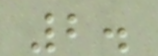2.
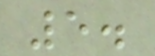5.
